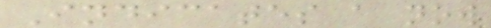Indicates a now
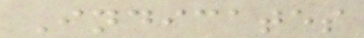Indicates
